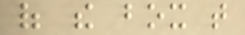of the box that
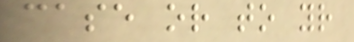case or to your
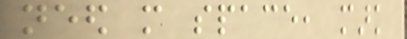need more space, mark
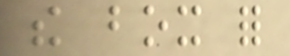the box for
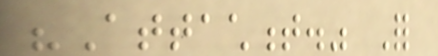"Attachment." For
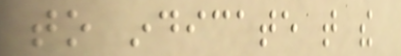to indicate that the
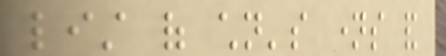list of children's names and
